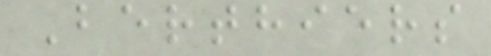Berthiers
